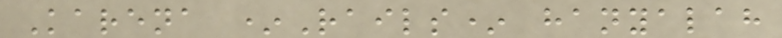Karena *Rails* hanyalah
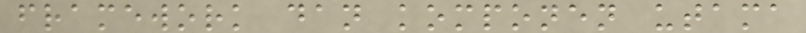framework dan komponen utama
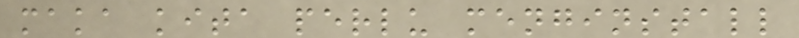maka kita perlu menginstall
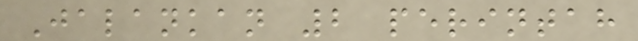Jalankan 2 perintah
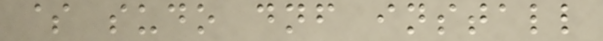$ sudo dnf install
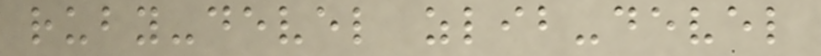ruby-devel zlib-devel
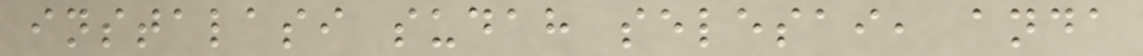instalasi sudah selesai, anda
